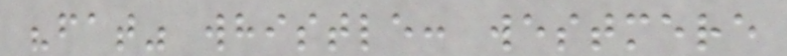"fat" whistle: westmere
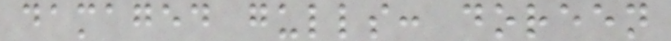damaged gulls: doreen
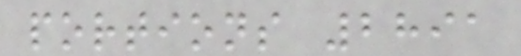portions 2891
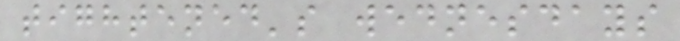tightened's wednesdays
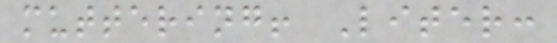muttering! Liter:
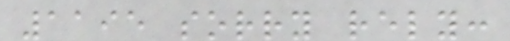1195 sorry rely:
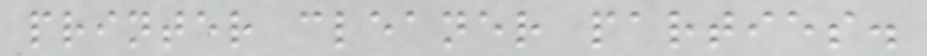printer cleaner parties.
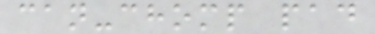can-chomp pad
